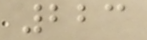223
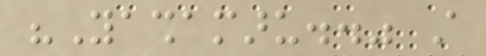"Yashamaru.." still
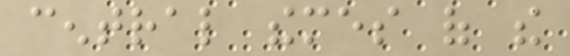central themes of the
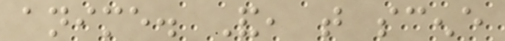anime. And, that scene
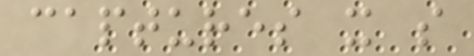captures it so
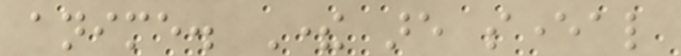anime. There are several
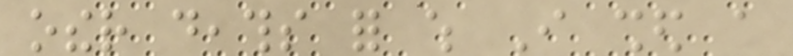other deaths for which I shed a
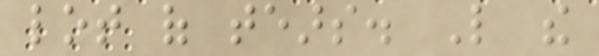lot of tears. Like the
